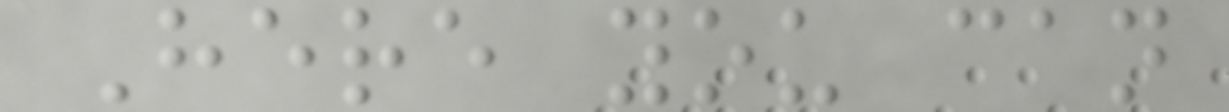Here you can
